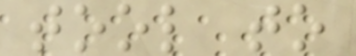tool to
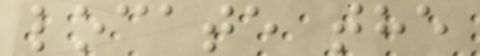locate the
